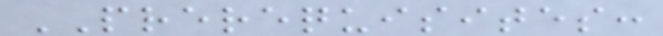PREREQUISITES:
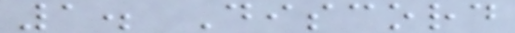1. Discord
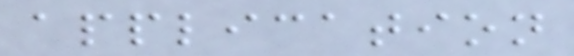application
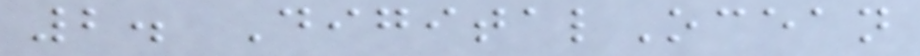2. DigitalOcean
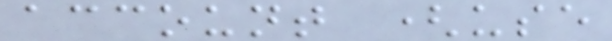account (use
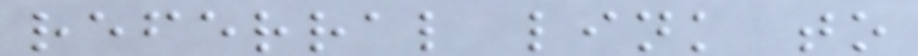referral link to
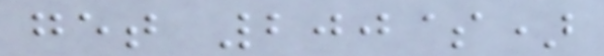get 200$)
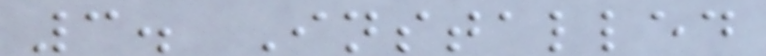3. Installed
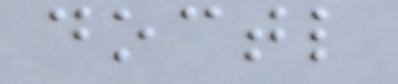doctl
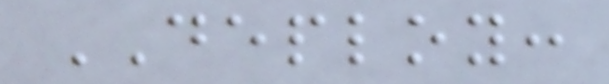DEPLOY:
